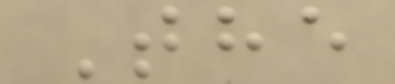The
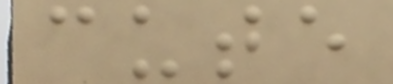cute
